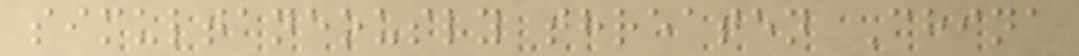simultaneously threaten China
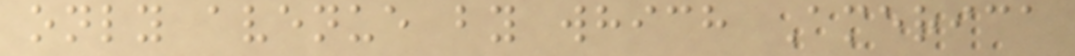only avenue by which America
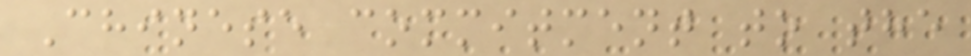Chinese commitment to the
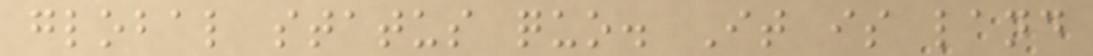global status quo. It is land
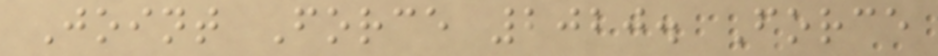Joint Force 2020. Force
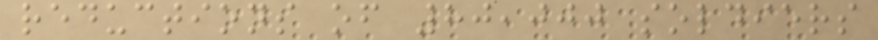reductions of 80,000 soldiers
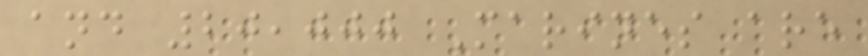and 20,000 Marines are
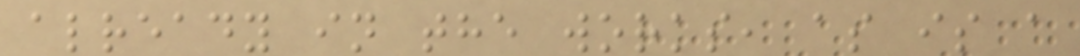already in the works, as is a
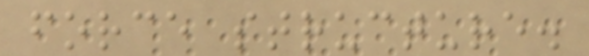force structure.
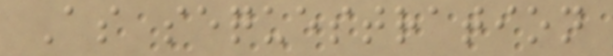As sequestration
